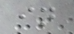in
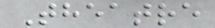Theatre
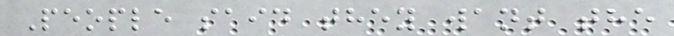People said they want the
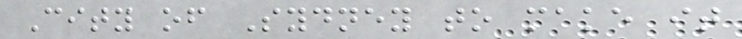City of Sydney to make it
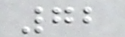72
